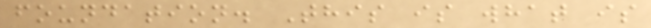foundation. This is what is
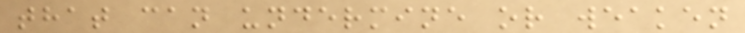that can undermine or weaken
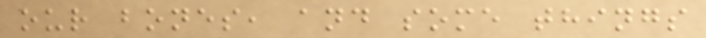our bones, and some things
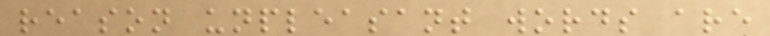reason unpleasant words are
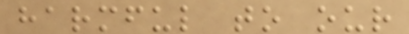harmful to our
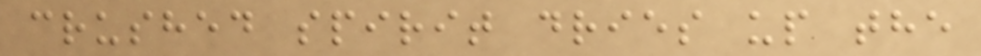crushed spirit dries up the
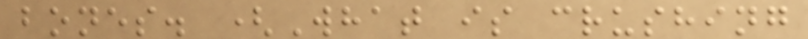bones. (What is crushing
